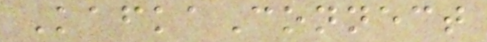KafkaConnect
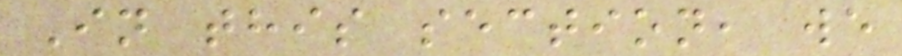In this section, we
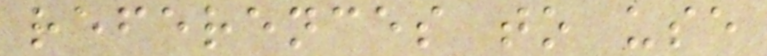references to use
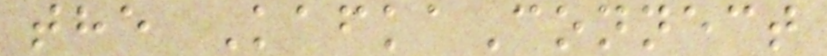the KafkaConnect
